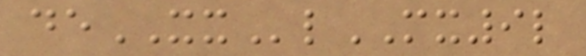deXXlMX9l
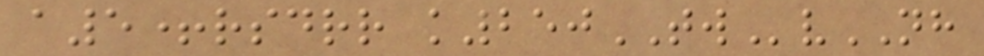a5+rsdrr k250TWvNH
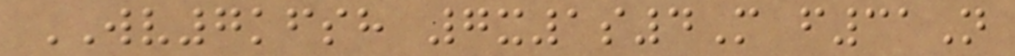WV7kfsh 7x1s4M f31N
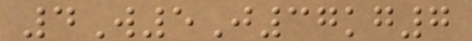4W5J37kg7
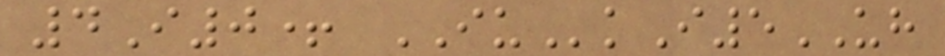4I0+ IUkI5UH
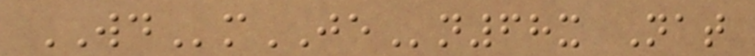WDmJEn68x Nat
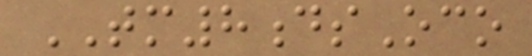TM8dsOco
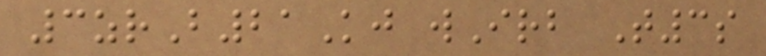3zrB21Kj wIrb T3s
